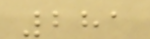281
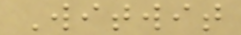Witwit
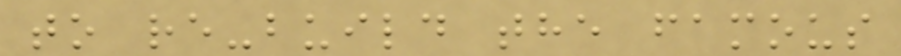to re-build the famous
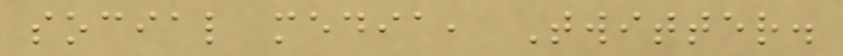social media, Twitter.
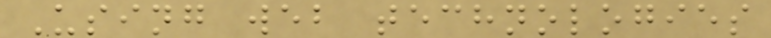Using web technologies
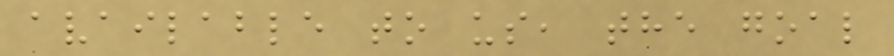available to us, the goal
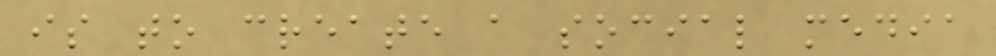is to create a social media
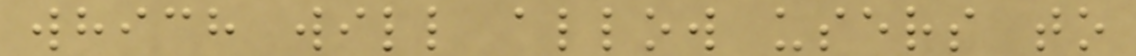which will allow users to
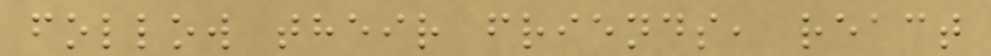follow their friends, react
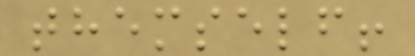themself!
